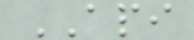API
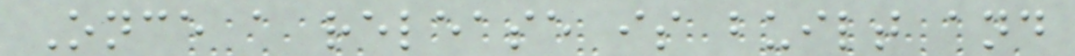Once a release is built and
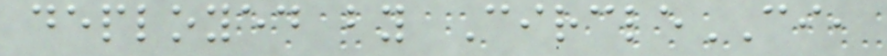deployed by CircleCI,
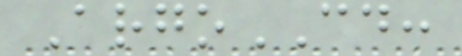ArgoCD:
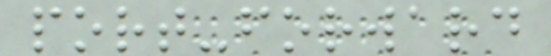port-forward
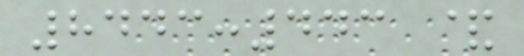8443:443 &
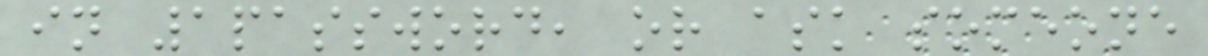in 1password, or ask someone
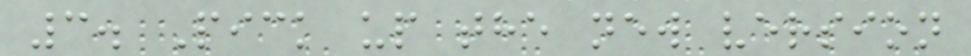3. Pick up the new version
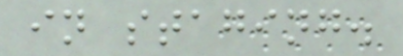in staging.
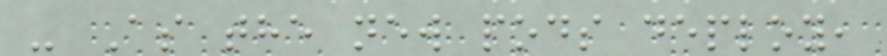- As the new pods deploy,
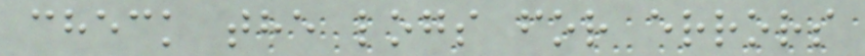check the logs for errors
